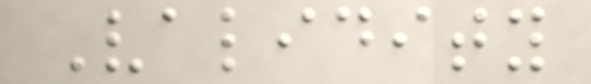Validity
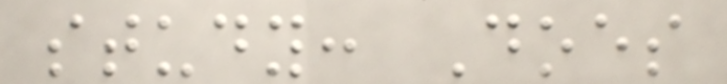study: Does
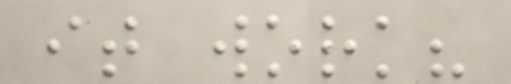it work?
